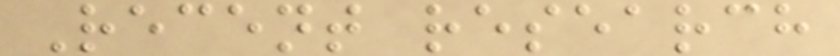Recent research
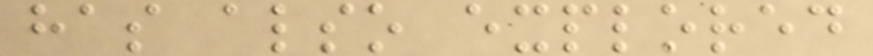has also explored
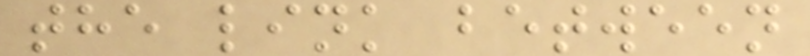the link between
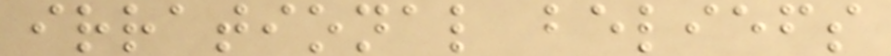irrational beliefs
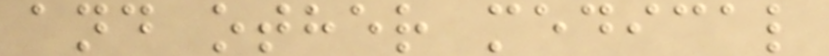and other medical
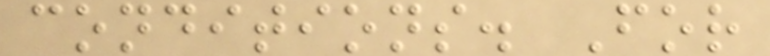conditions. For
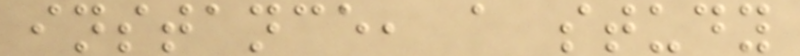instance, a study
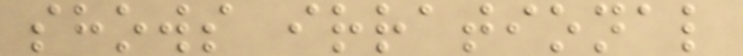shows irrational
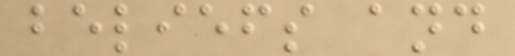beliefs and
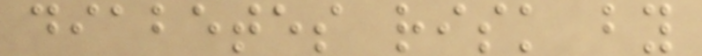diabetes risk by
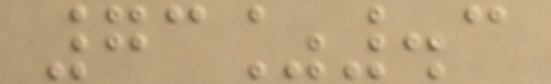73%.3
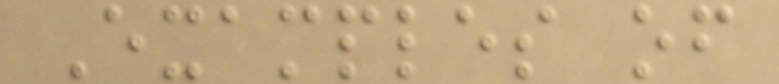Examples of
